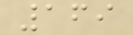169
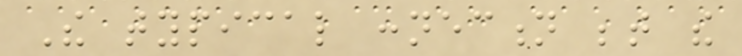The typical connection between the
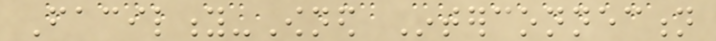Facility-Owned Interconnection
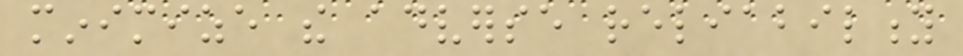minimize the adverse reliability
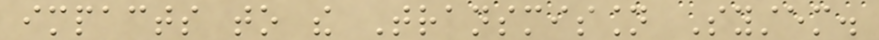impacts to the Transmission System.
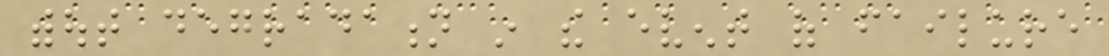without degradation in the event of failure
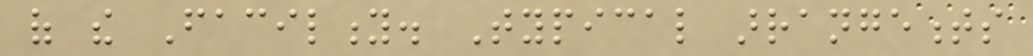of the Facility. Typical arrangements
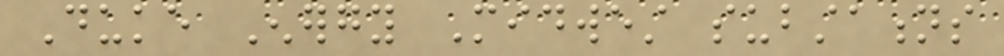Duke Energy Midwest substations
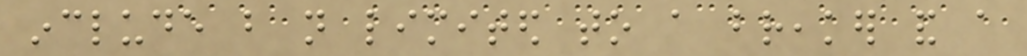include but not limited to a breaker and a
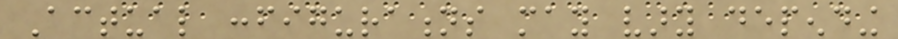Actual configurations may vary depending
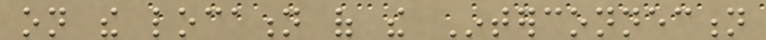on the location of the Interconnection
